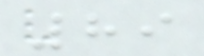89
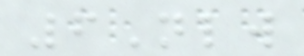6Nlw
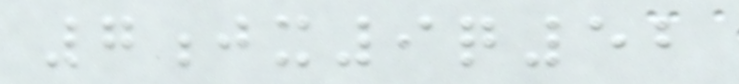7jx9q52
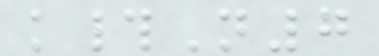k#N7
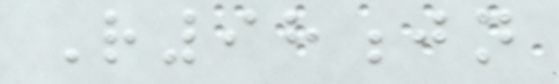R98jn
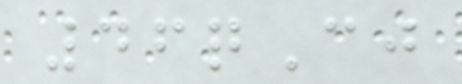46qCj
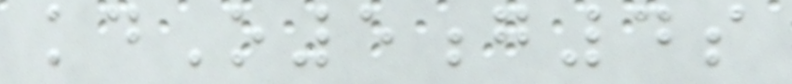kdO5g4s
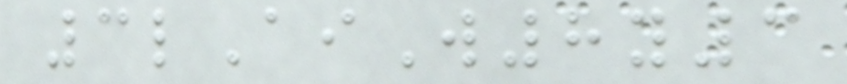3lAiW8y3
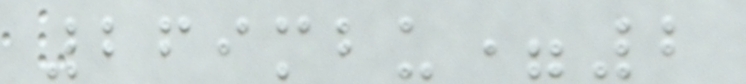269mbu=2
